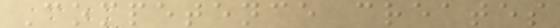Competence creates
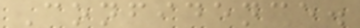Confidence.
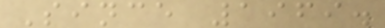Since 1969.
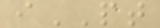iPT
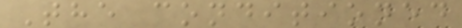The conditioned
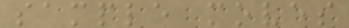sample moves
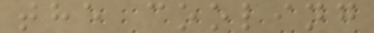the cooling
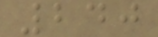240
